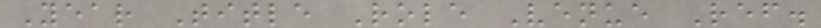Year Title Role Venue Ref.
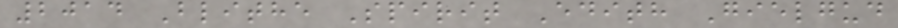2014 Blithe Spirit Edith Gielgud
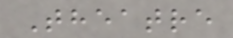Theatre
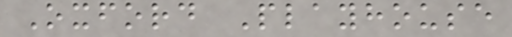Oxford Playhouse
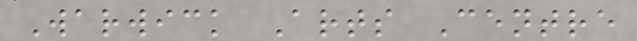Warwick Arts Centre
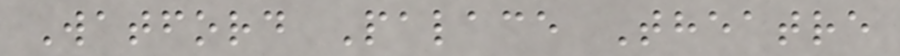Watford Palace Theatre
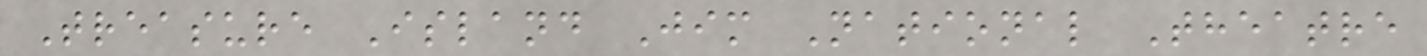Treasure Island Jim National Theatre
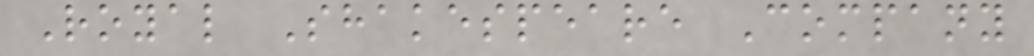Royal Shakespeare Company
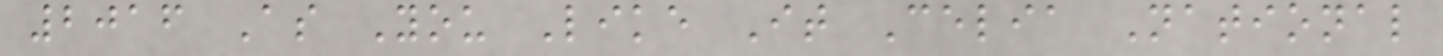2016 As You Like It Celia National
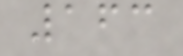163
